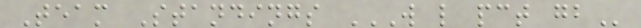Team Standings W L PCT GB
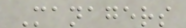Managers
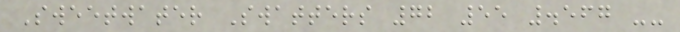Sweetwater Swatters 72 55 .567 --
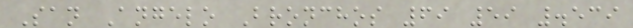San Angelo Bronchos 69 59 .539
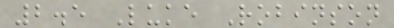2.5 Luke Robinson
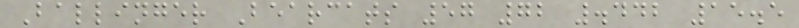Ballinger Bearcats 57 72 .442 15.5
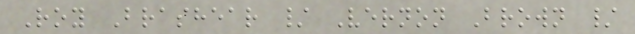Roy Brashear / Vernon Brown /
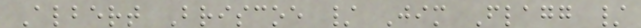Albert Briscoe / Jim Flagg /
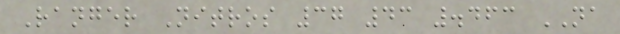Ranger Nitros 37 43 .463 NA
